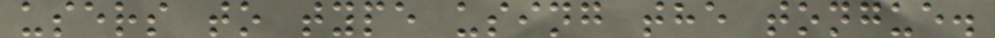users to type using the tongue.
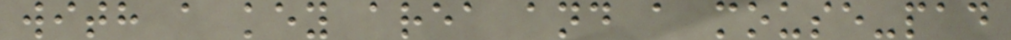with a key area and a mouse-pad
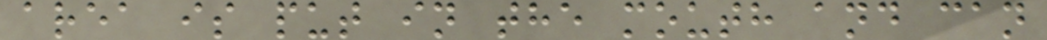area is put in the mouth and can
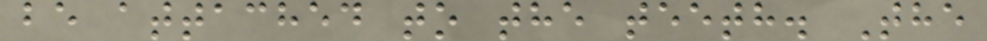be attached to the teeth. The
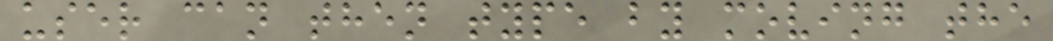user can then type by moving the
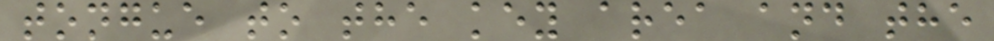tongue to the key area and the
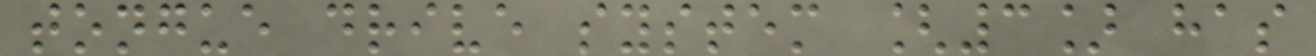tongue drive system [3] has
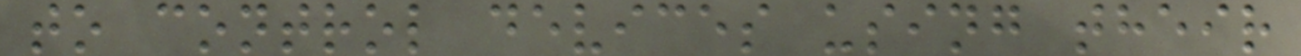to control devices using their
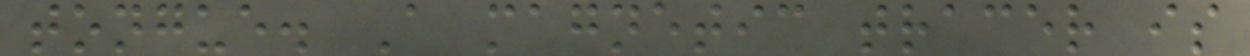tongue. A magnetic tracer is
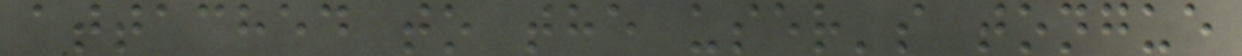attached to the user's tongue
